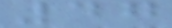47
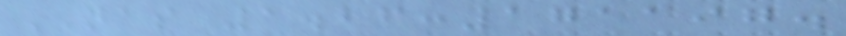NAS 1.26:171197.
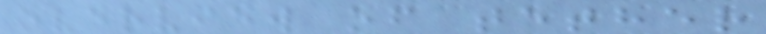overview of tether
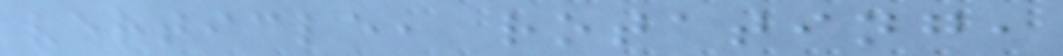verticle, rotating,
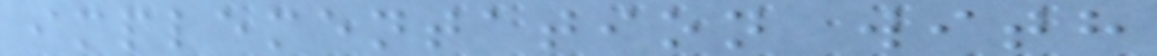implementation with
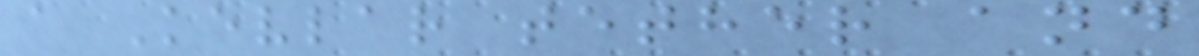a Kevlar tether and
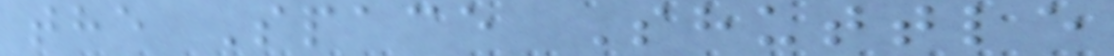the Space Shuttle
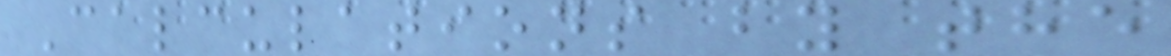Calculations by the
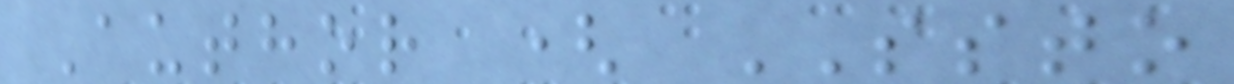Author ( SSTO
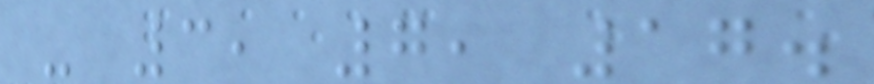- 3, 7, 17.
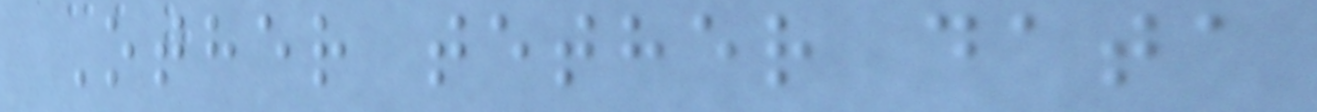Other tether data
